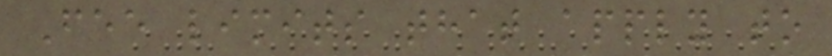Fee limits that apply to
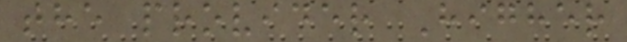the provider Higher
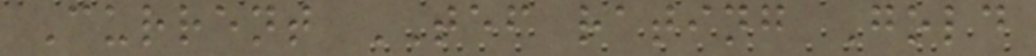Current TEF rating Gold
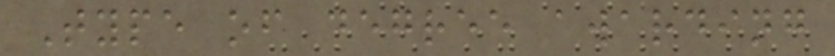Type of degree awarding
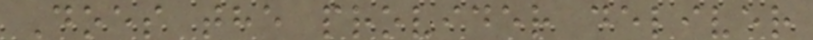Does the provider deliver
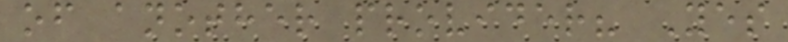of another provider? Yes
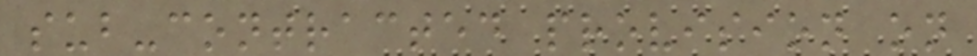sub-contracted provision on
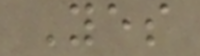Yes
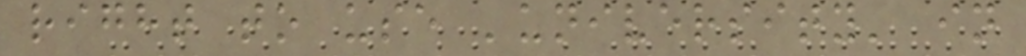right to use 'university' in
